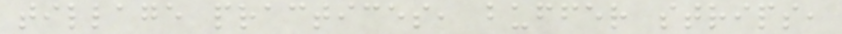tillage practices, buffer strips,
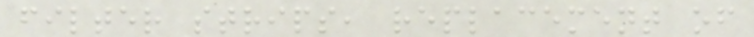filter strips, replacement of
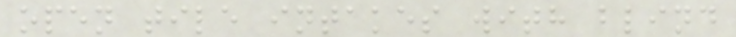open tile intakes with blind
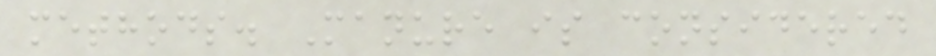methods. Manure is considered
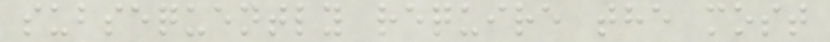subsequently require the most
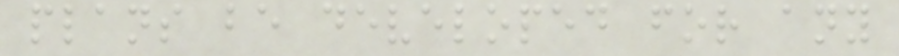plans be developed for any
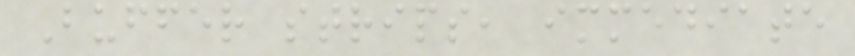Buffer strips, immediate
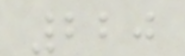220
